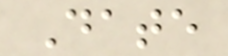Date
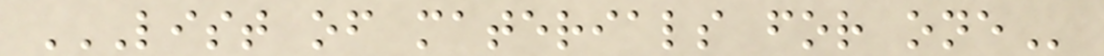LIST OF MATERIALS FOR ONE
